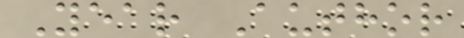Year Author
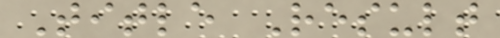Title Result
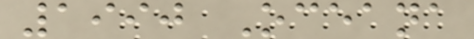1990 Oceana
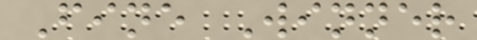Fine Winner
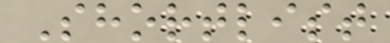Shortlist
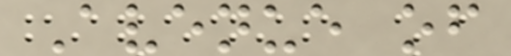Avenue of
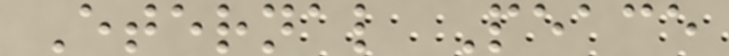Eternal Peace
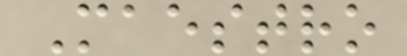Maestro
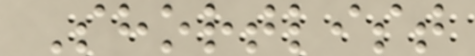Shortlist
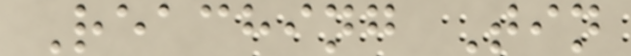Reaching Tin
